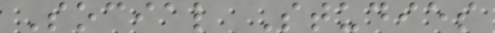Social Studies
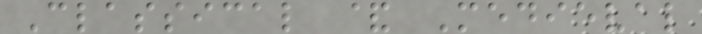Classical & Medieval
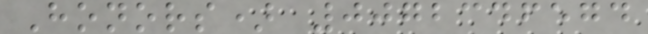Honors) 0072346574
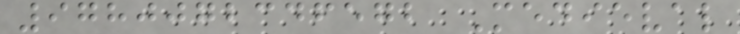9780072346572 Medieval
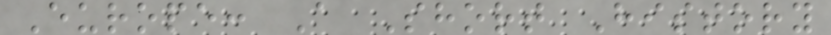Europe: A Short History
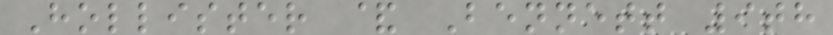Hollister & Bennett 9th
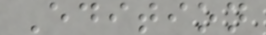Edition
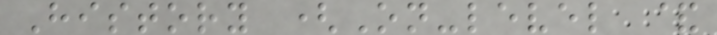History (On-level &
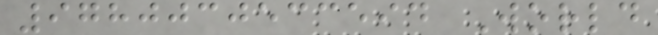9780030533594 World
